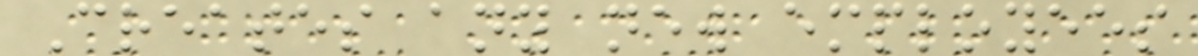Creates any new employees
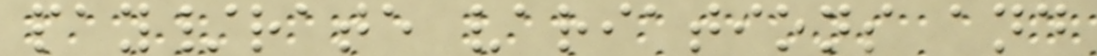pay/rate variations and
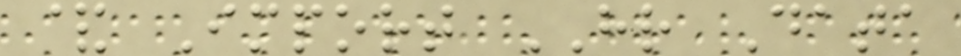& Import HR Data
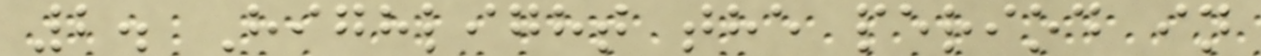2. Highlight the period in
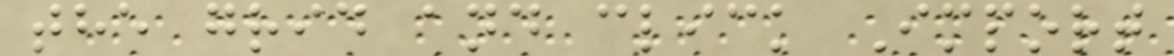the grid and click Import
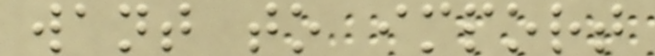want to import
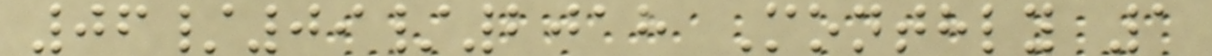06/09/2018 Monthly 1
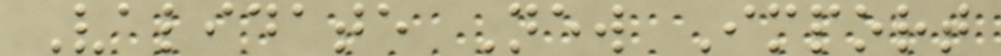Validate New Import
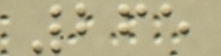265
